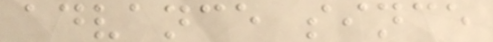advance since
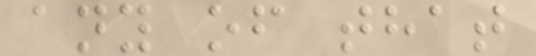any of that
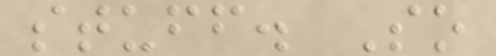stuff. So
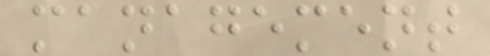management
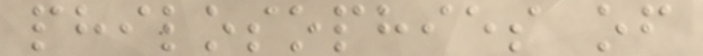philosophies of
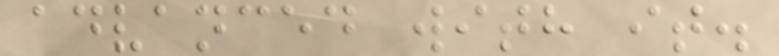advanced with it.
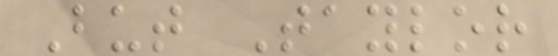But Taylor
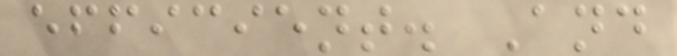efficient. And
